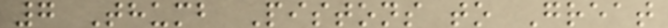7 Thumb Pistons to Great
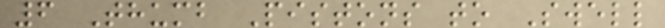6 Thumb Pistons to Swell
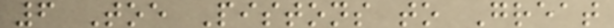6 Toe Pistons to Great
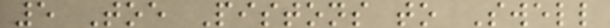5 Toe Pistons to Swell
